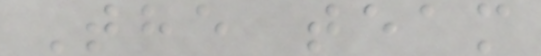The team
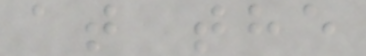at the
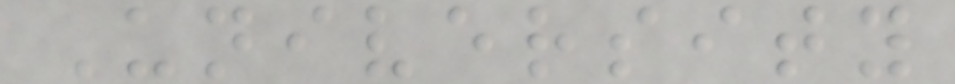University
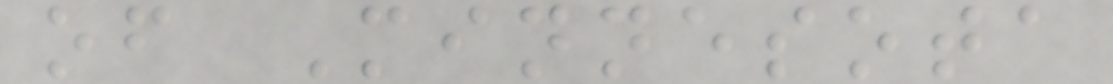of Minnesota
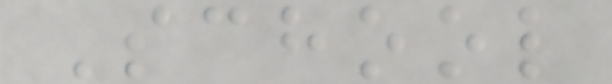School
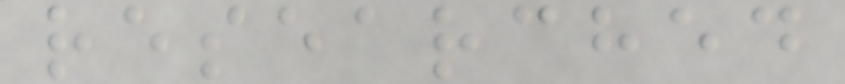researched
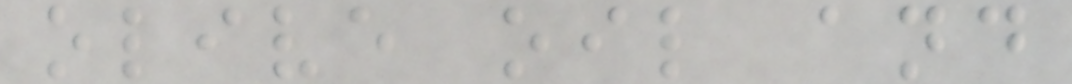olive oil and
